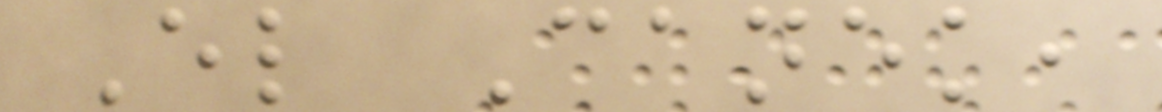El Canek,
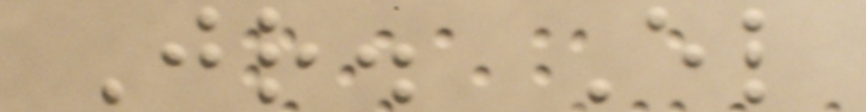Jr. El
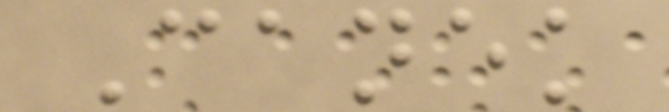Canek
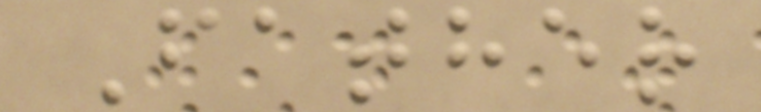Father
